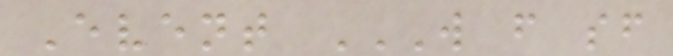Event W F SF
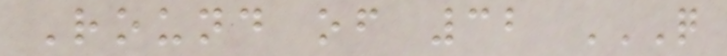Round of 32 Q
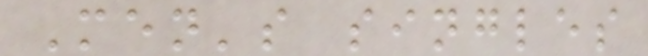Men's singles
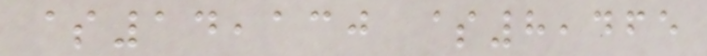$14,130 $8,465
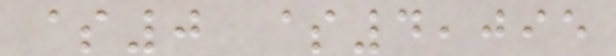$0 $4,095
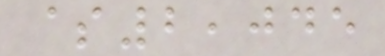$2,045
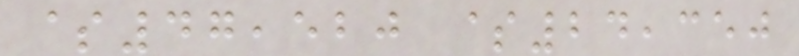$47,520 $24,350
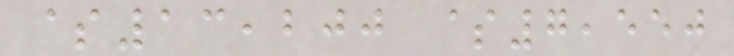$13,200 $7,550
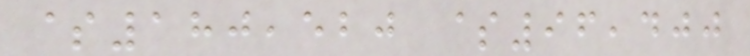$180,520 $96,400
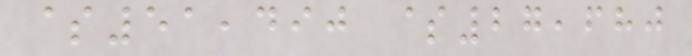$51,490 $27,680
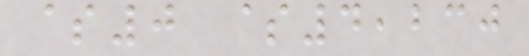$0 $4,230
